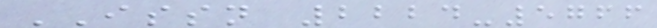ISSN 2224-5766
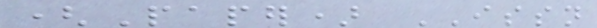(Paper) ISSN
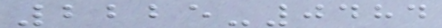2225-0484
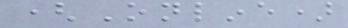(Online)
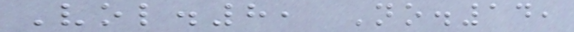Vol.8, No.14,
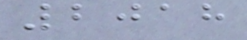2018
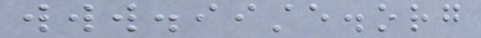www.iiste.org
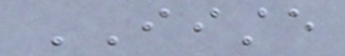IISTE
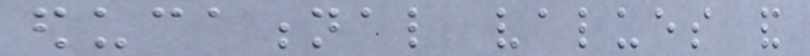educational values and
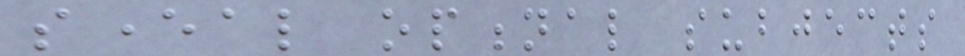several optional subjects
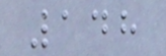148
